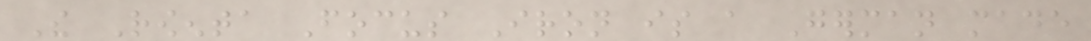The Rowenta Focus Iron is a German made
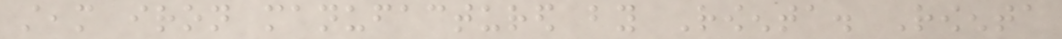steam iron manufactured by Rowenta. Rowenta
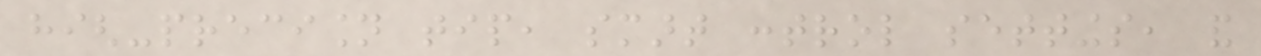high-precision tip, smart control settings, and
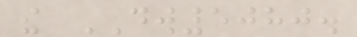the DW5080.
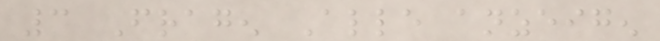3 Fragen Alle anzeigen
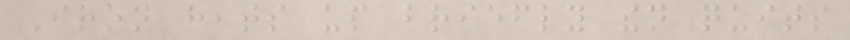Iron heats up briefly then quits
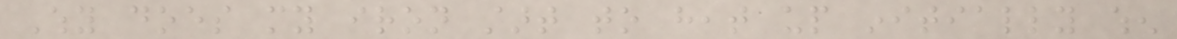Why does my iron start to heat up initially when
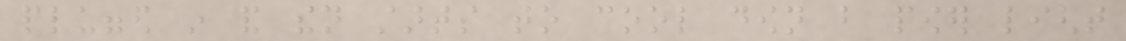plugged in and then starts to cool down but power light
